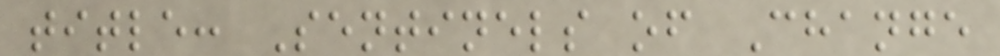title: Sentinels of Change
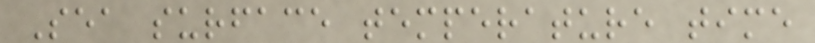Sea surface temperature time
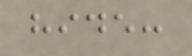hide:
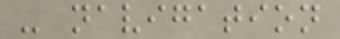- navigation
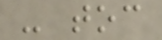- toc
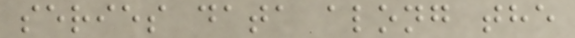series data along the
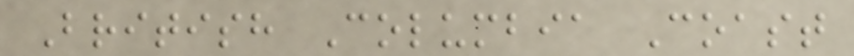British Columbia Coast
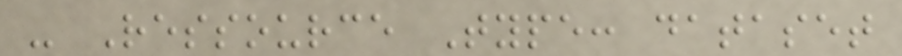- Ressource Type: dataset
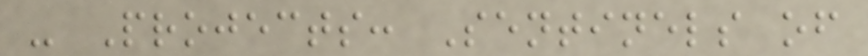- Projects: Sentinels of
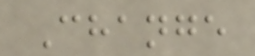Change
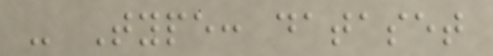- Type: dataset
